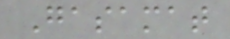Gasamat
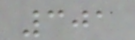301
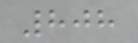808
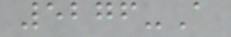5276-A
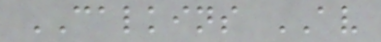CALKINS AV
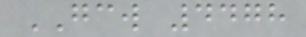GCW 4478
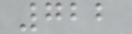722
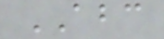ABC
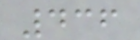436
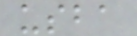usba
